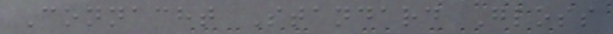Connacht Standard Gloss
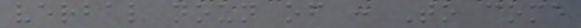verbal noun of : To come
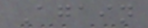Again
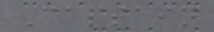Captain
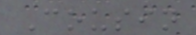Cousin
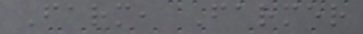Farm, Farmer
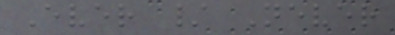Ever / Never
